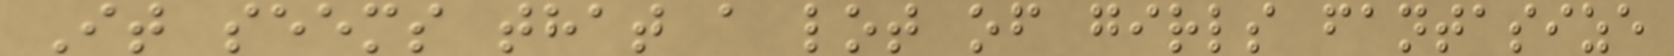It seems that a lot of girls fantasize
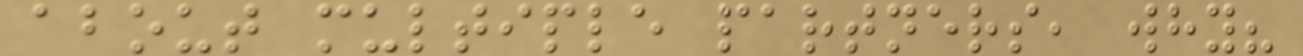about multiple partners, why?
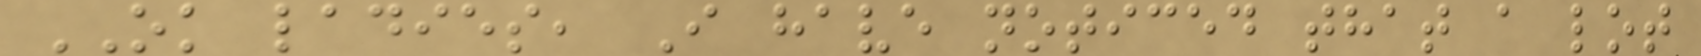OK ladies, I have noticed that a lot
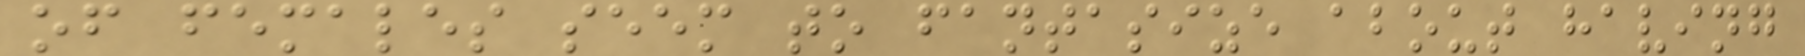of females seem to fantasize about having
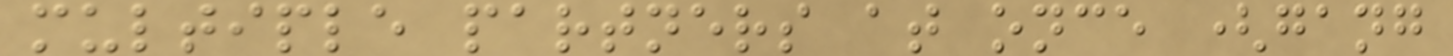multiple partners at once (gang
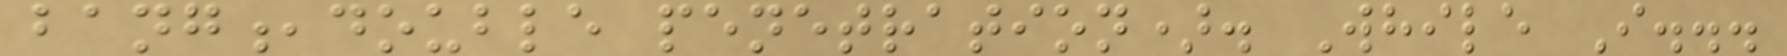bang,double penetration). While I...
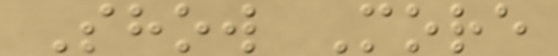Show More
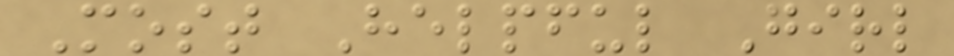Most Helpful Girl
